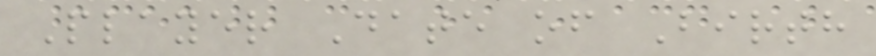Player Date of Birth
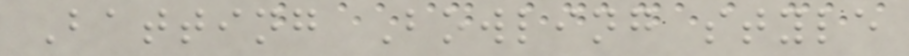Batting Bowling style
